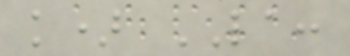k) LA:
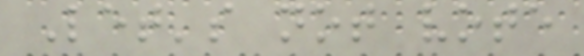Let's not vote
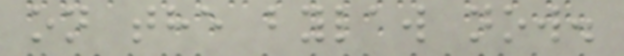on the bylaw now.
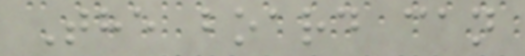The board can
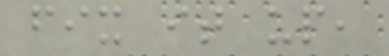fix it up,
